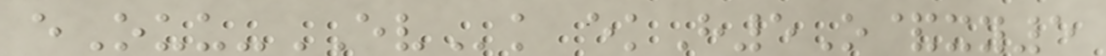eOuu-EVk ekH5O&xy5
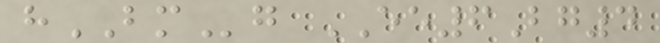hBMg EE6Bg4
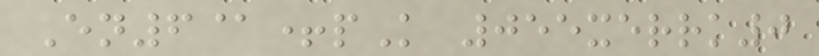En6@+pK 055xerrk0
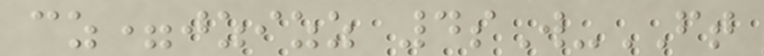cz=jzizz 4sW-FT
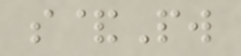s&Pw
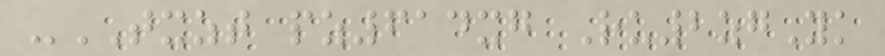-TXZT pz614xg Ru2zgYk
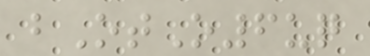bOtO6uq
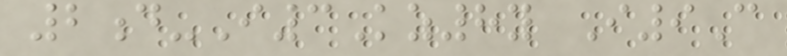2d-I3Kz8y I9C
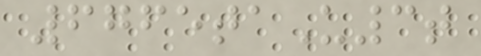6765taU3t
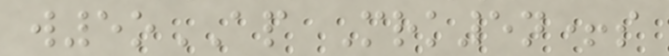w5oAP Mrk5n+s
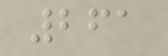261
